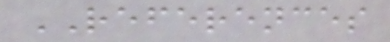REFERENCES
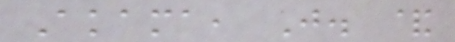Akama, J. &
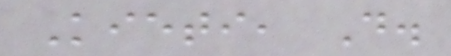Kieti, D.
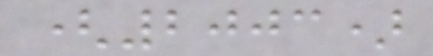(2003)
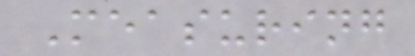Measuring
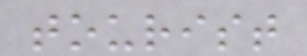tourist
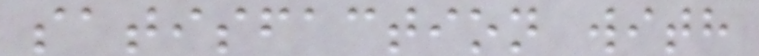satisfaction with
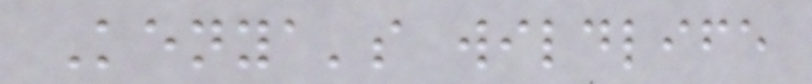Kenya's wildlife
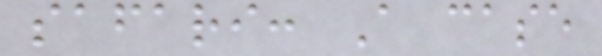safari: A case
